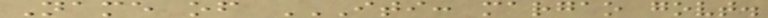Name of ITI: MARGAO GOVT.
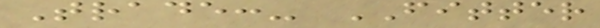Trade:- FITTER
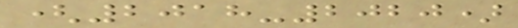(2018-2020)
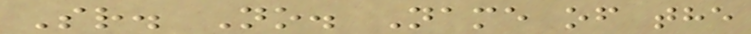Sr. No. Name of the
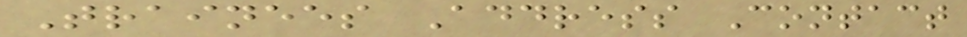Trainees Address Contact
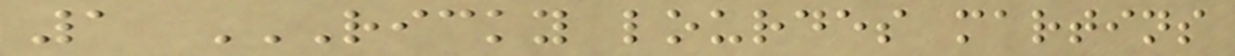1 RICKY LOURDES MARTINS
